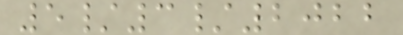5/3/2022
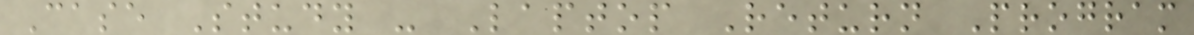Case Study - Laptop Return Program
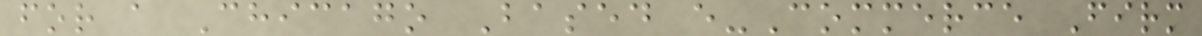for a Chicago Based e-Commerce Firm
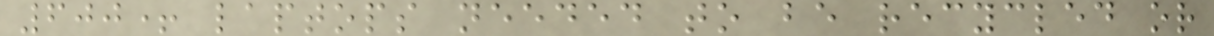600+ laptops needed to be recycled or
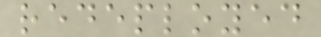redeployed
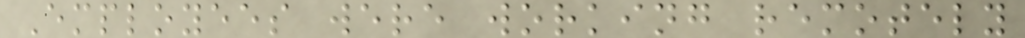Employees were working remotely
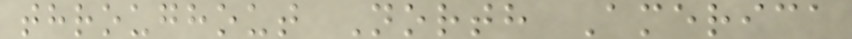throughout North America
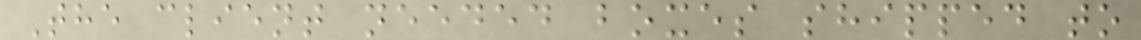The client needed boxes shipped to
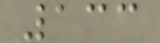133
